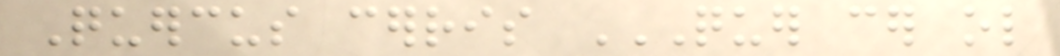Quercus cerris QUER CER OL
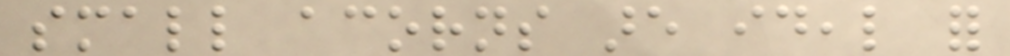small acorns are ideal for
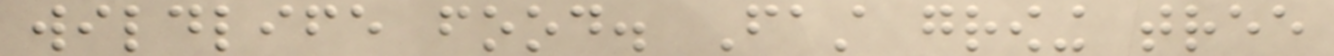wildlife food. Fast growing tree
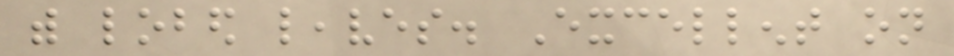with lobed leaves. Excellent on
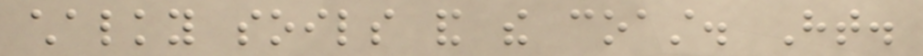chalky soils and the coast. Ht.
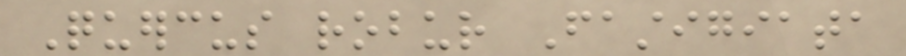Quercus robur Fastigiata
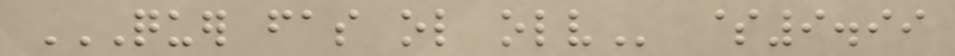QUER FAS OL OLV $9.99
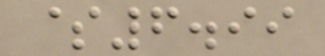$6.99
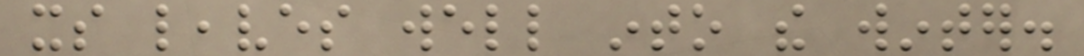its leaves well into the winter.
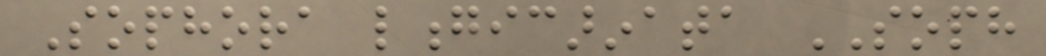Sophora longicarinata SOPH
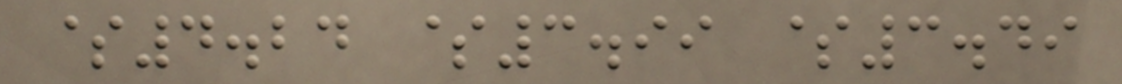$4.24 $3.99 $3.49
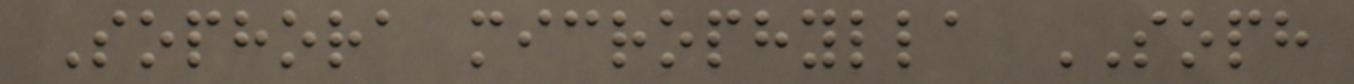Sophora microphylla SOPH
